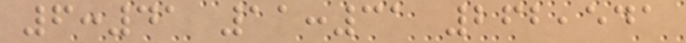6:41 11:31 262,541
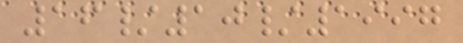16/10/1997
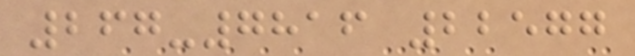267-7816 22577
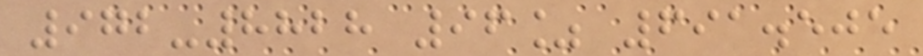972-8828 96% 691.505
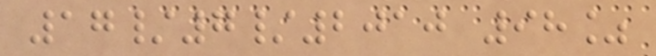17/7/2010 98%
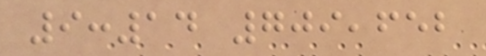9:14 709,652
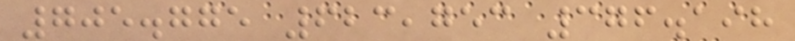705.775 623,753 376.198
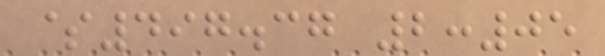$497.37 2:05
